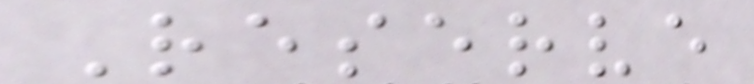Reserve
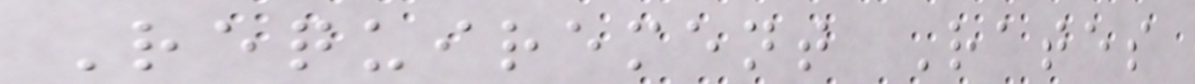Requirement Rates
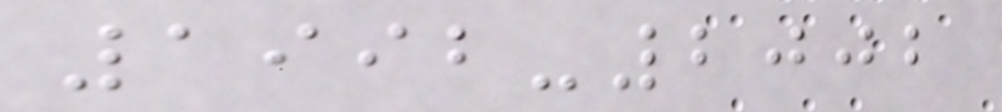1992-2002
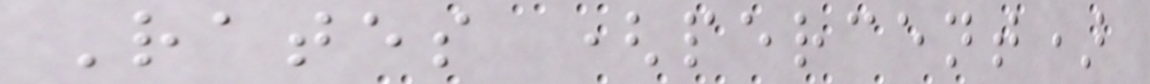Rates (percent)
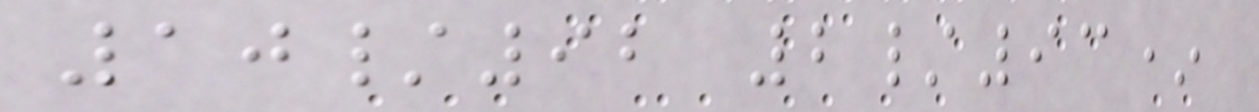10/92 2/93*
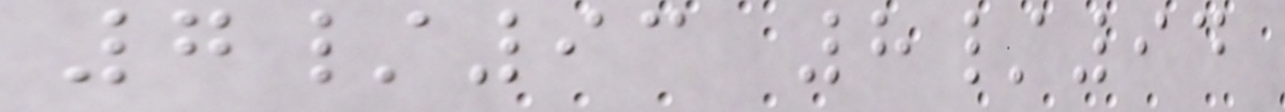7/93 8/94
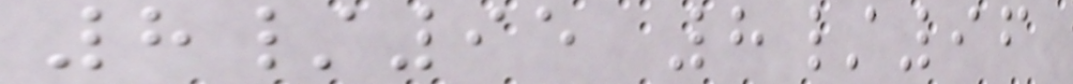8/95 8/96
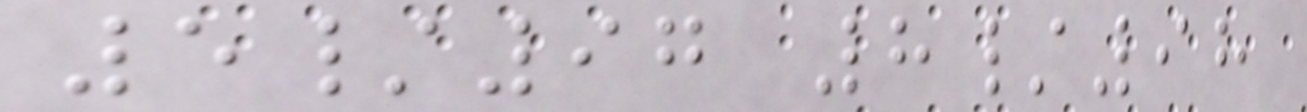5/97 8/98
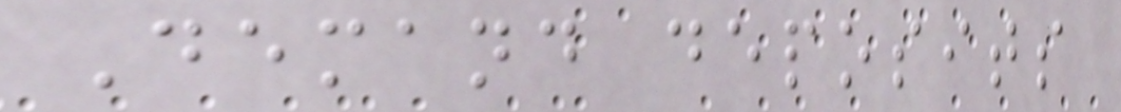Demand deposits
